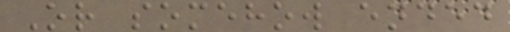Or somehow ended
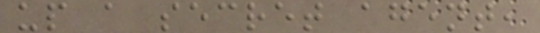up a secret agent,
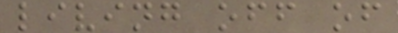living off of
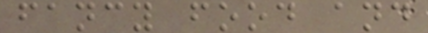fancy food and
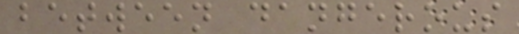between dangerous
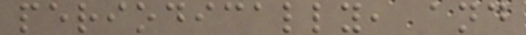periodically, and
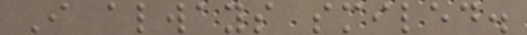I always smiled.
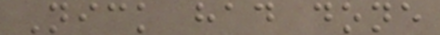Nick had done
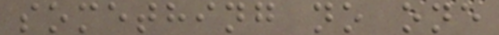something no one
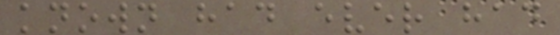known had ever had
